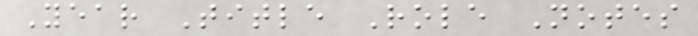Year Title Role Notes
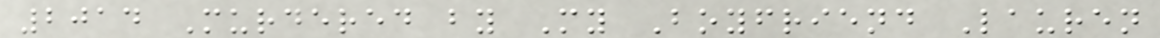2014 Murdered by My Boyfriend Lauren
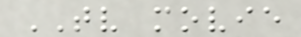TV movie
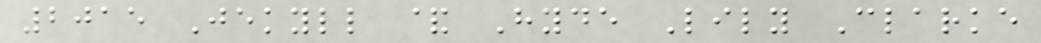2015 Jekyll & Hyde Lily Clarke
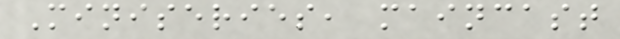Miniseries, maincast
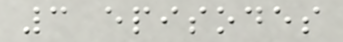3 episodes
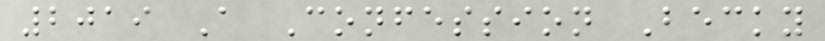2019 A Confession Becky
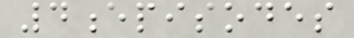4episodes
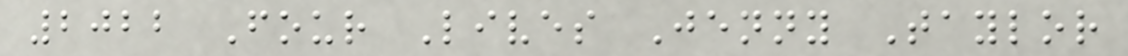2022 Four Lives Jenny Taylor
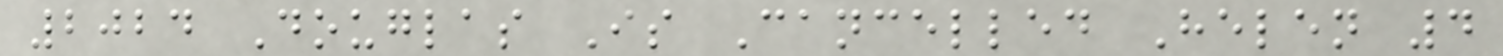2024 Douglas Is Cancelled Helen 4
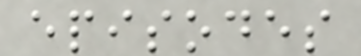episodes
